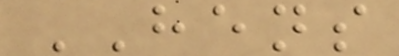HENS
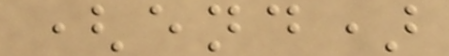(end)
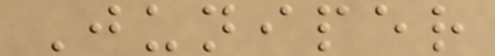Juniper
